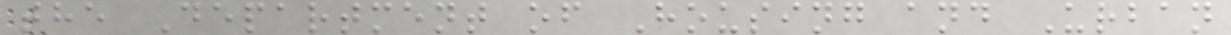the Department of Housing and Urban
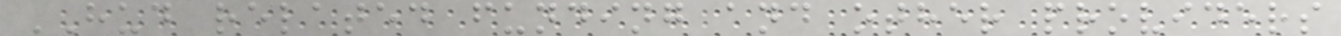HUD related funding and other providers
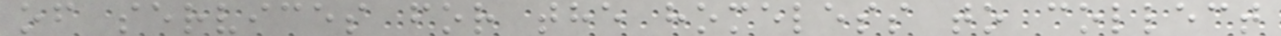of services for the homeless to collect
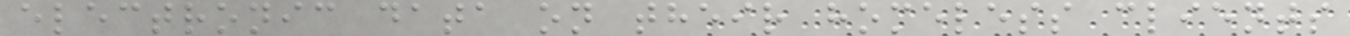electronic data on their homeless clients
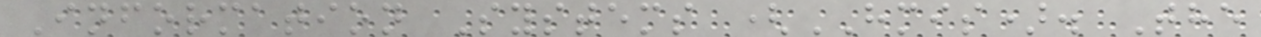Information Systems (HMIS). The
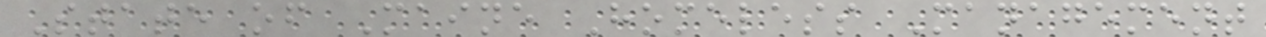State of Maine Homeless Management
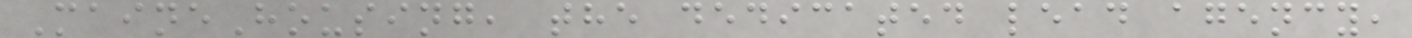MaineHousing, the dedicated lead agency,
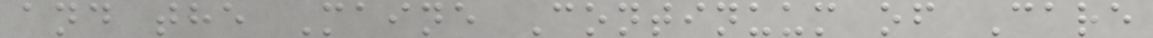and the Maine Continuum of Care
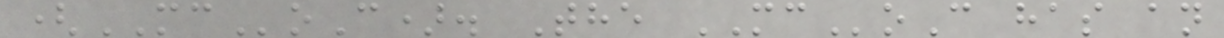(MCoC). The MCoC has an
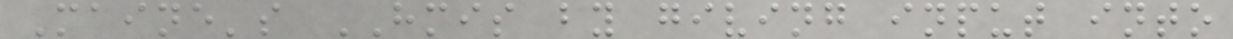Maine's HMIS by giving input into
